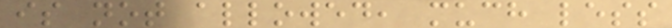is not allowed, much less
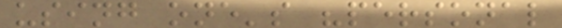using one's "personal
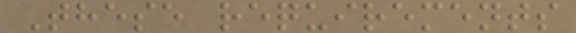These requirements
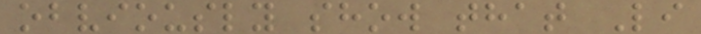obviously show that Li
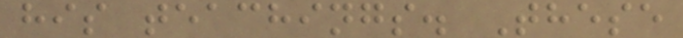his teachings. These
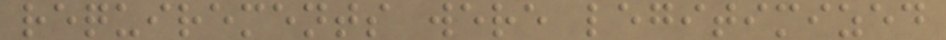requirements were legitimized
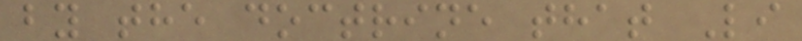by the doctrine that Li
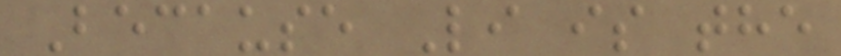Because Li is the
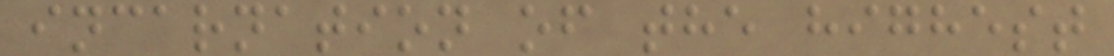incarnation of the highest
